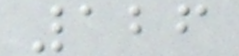126
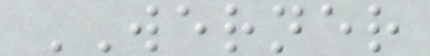WERNER
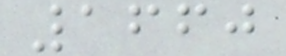1660
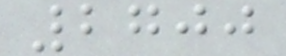2700
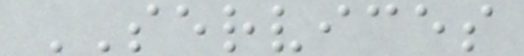SERVICES
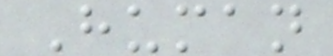Human
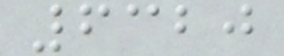6320
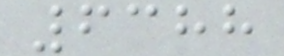6388
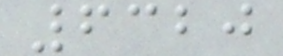6320
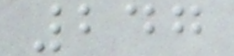247
